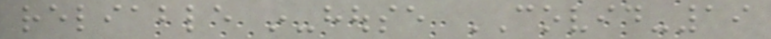reliable in-house COVID-19
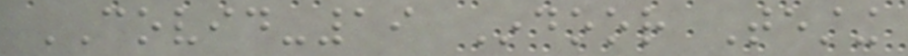COVID-19 Indoor Testing
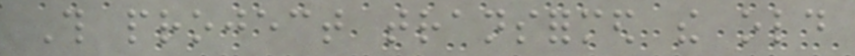This project transformed the old
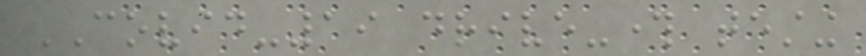COVID-19 drive-through testing
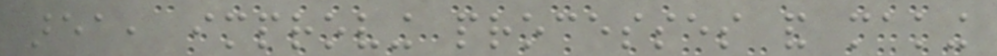area, improving processes and making
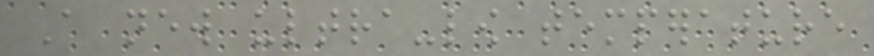A new ultra-low temperature
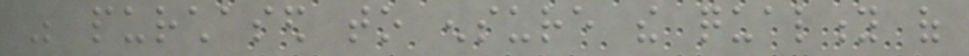was purchased to ensure the quality of
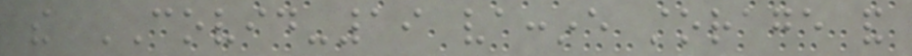the COVID-19 vaccine storage and
